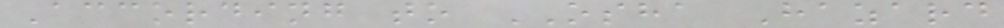According to OSHA Hazard
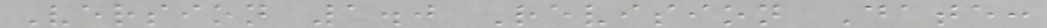Version 1.0 Revision Date:
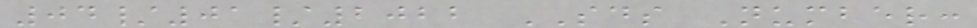04/01/2022 SDS Number:
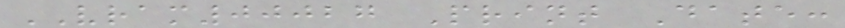VRAM00027 Print Date:
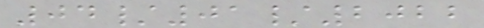04/01/2022
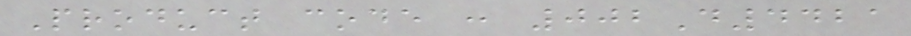Product code : 002D4421
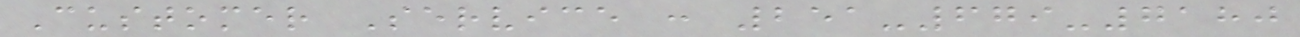Customer Service : 251-679-7180
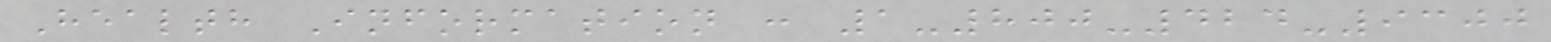Health Information : 1-800-424-9300
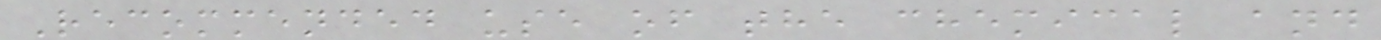Recommended use of the chemical and
